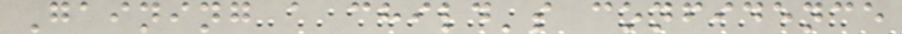Gaining a child's confidence
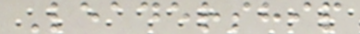Leadership
